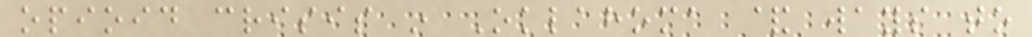opioid crisis in Oklahoma & ways to
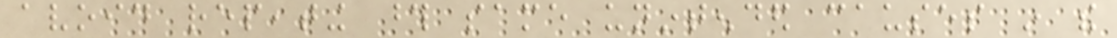avoid repeating those same unintended causes in the
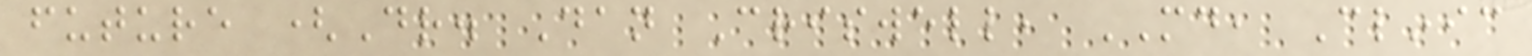future (Dr. Dan Criswell, MD, Clinic
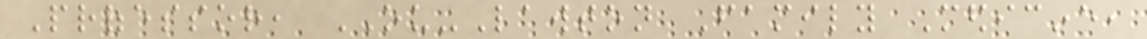Professor, OU-Lawton Family Medicine,
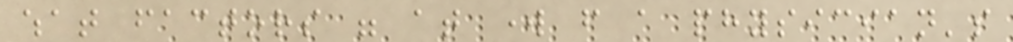what factors were at work from a physician's
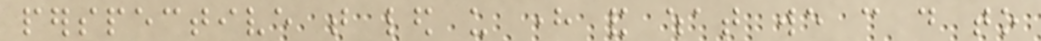perspective that led us here and what we can do to
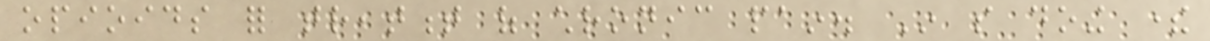opioids for treatment of chronic pain. In so doing there
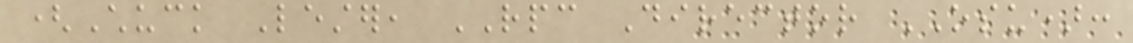(Chuck Lester, RPC Director OSU):
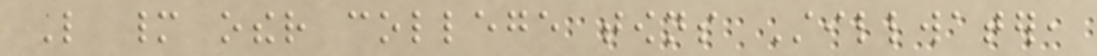Like many other college towns Stillwater,
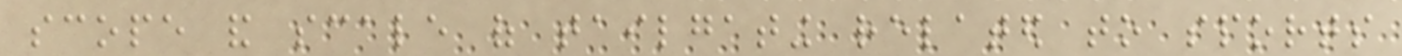scope and scale of tailgating related to sports
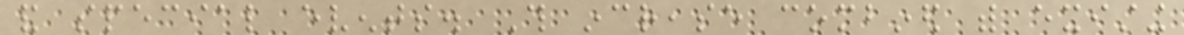and special events. This increase combined with existing
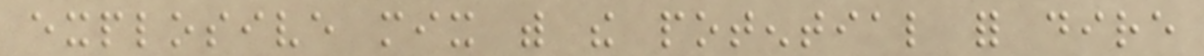explosive mix with the potential for dire
